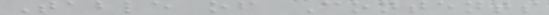Table of Contents
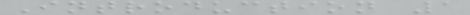Introduction 1
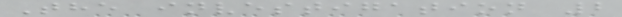The investigation 2
